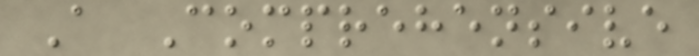A Comprehensive
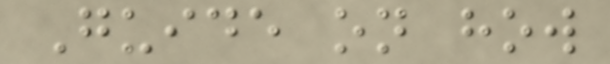Guide on how
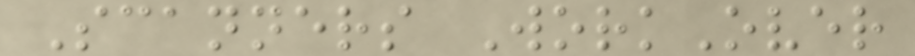Scanners WorkOver
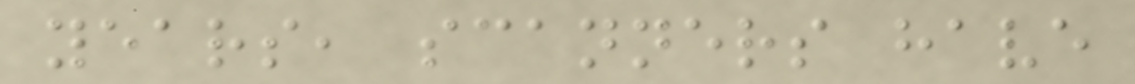years, scanners have
